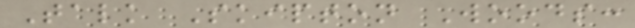Talk Skipton Woods:
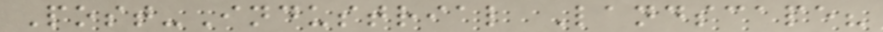Post-Industrial Landscape?
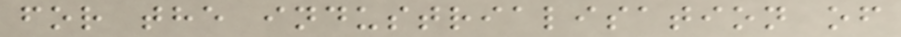for the industrialisation of
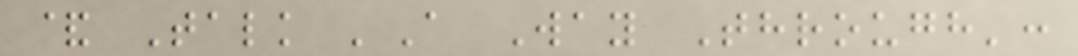& Talk 'A Way Through':
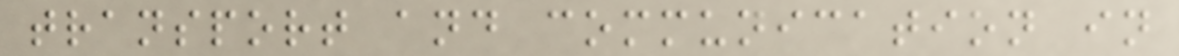transport and communication in
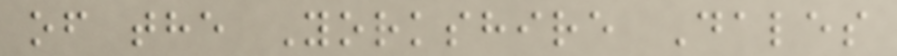of the Yorkshire Dales
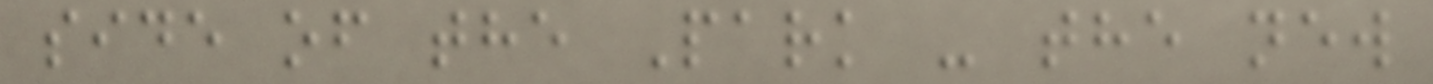side of the Park - the new
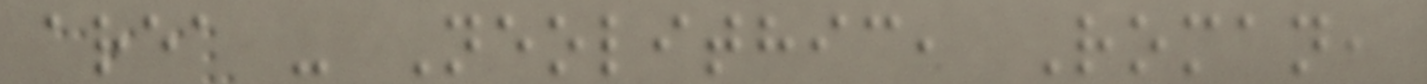area - Neolithic, Roman,
